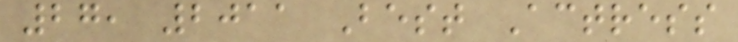27, 2011 Best Actress
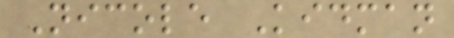Nicole Kidman
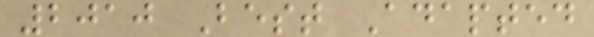2010 Best Adapted
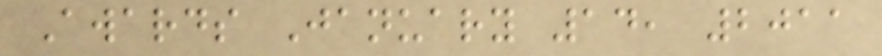Awards January 14, 2011
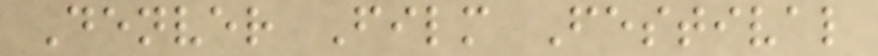Denver Film Festival
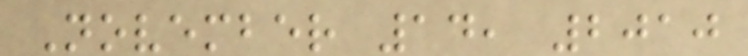November 14, 2010
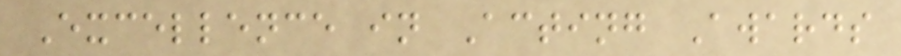Excellence in Acting Awards
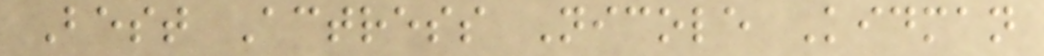Best Actress Nicole Kidman
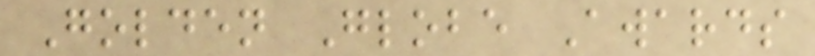Golden Globe Awards
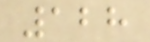128
